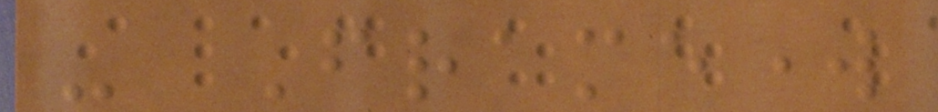- Framework
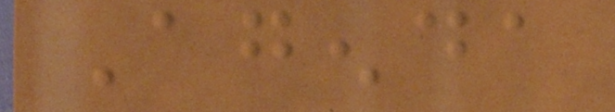Agenda
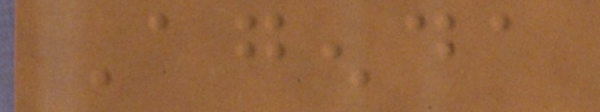Agenda
